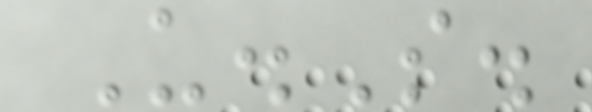U.S.
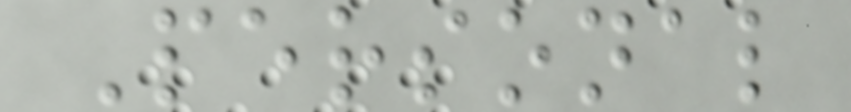Personal
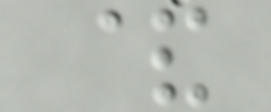&
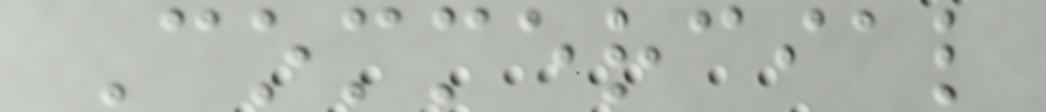Commercial
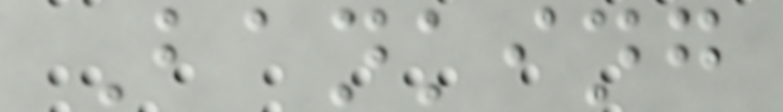Banking
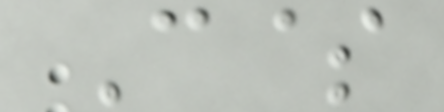C$
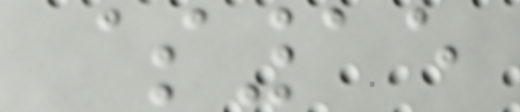$15
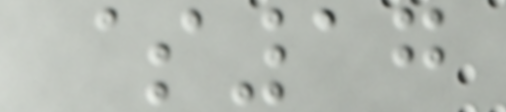$17
